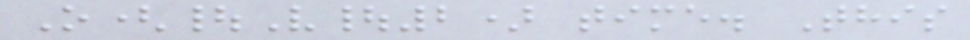O(|V|2) time. This
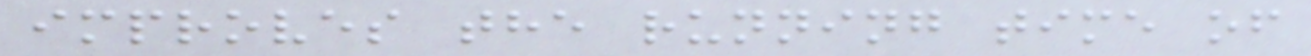improves the running time of
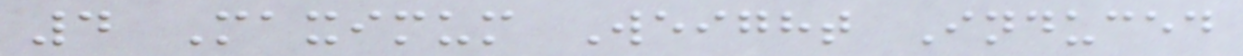4 Maximum Weight Induced
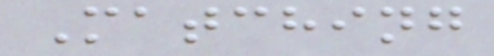Matching
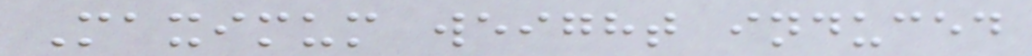Maximum weight induced
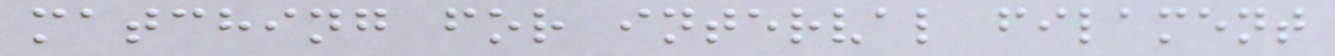matching for interval filament
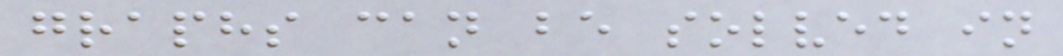graphs can be solved in
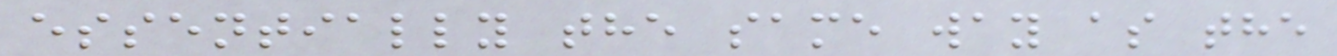essentially the same way as the
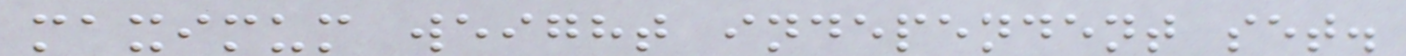maximum weight independent set.
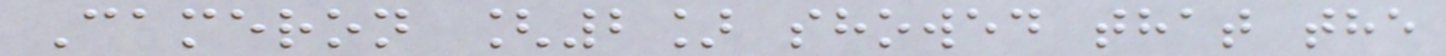Cameron [2] showed that the
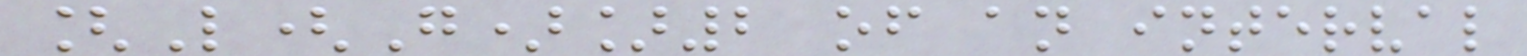[L(G)]2 of an interval
